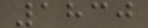1830
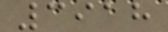3918
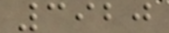3920
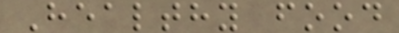Healthy food
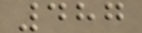487
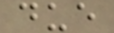due
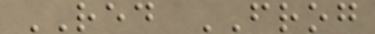RED FROG
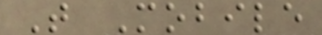T Mobile
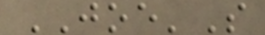JOE'S
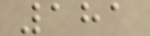181
